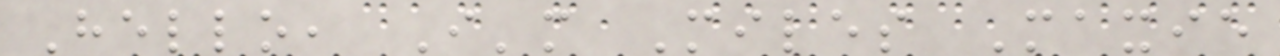Hello, I'm Miles Maxie
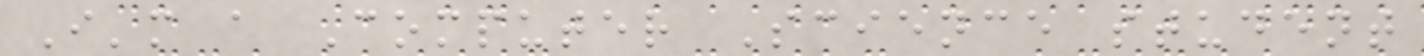I'm a Computer Science student
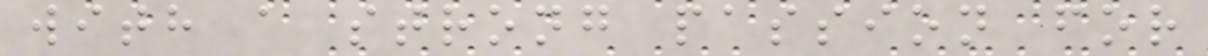with a strong passion for
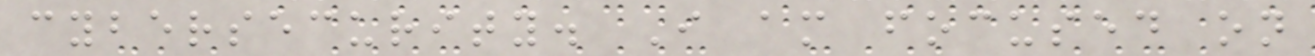cybersecurity. I am focused on
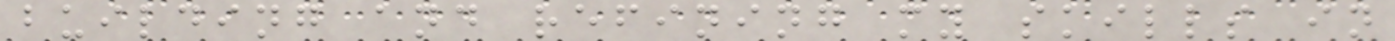building and refining my skills in
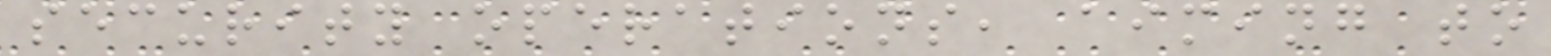security operations, aiming to
